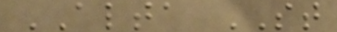ALTA ST
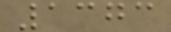1373
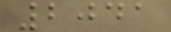2041
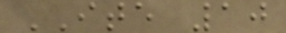ITE 10
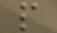p
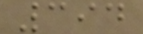394
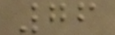76
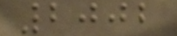2002
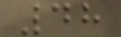48
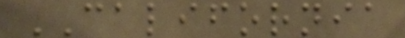CALIFORNIA
